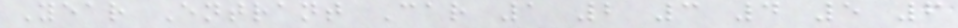Year Entrant Car 1 2 3 4 5 6
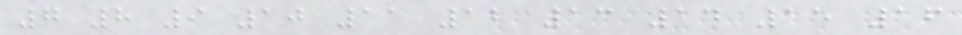7 8 9 10 11 12 13 14 15 16
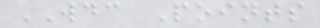WDC Points
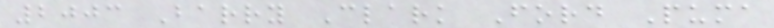2003 Barry Clark Ford Puma
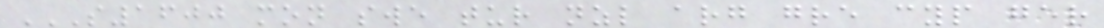S1600 MON SWE TUR NZL ARG GRE CYP GER
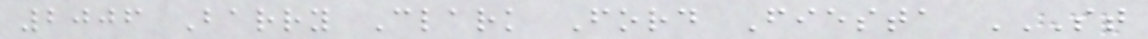2006 Barry Clark Ford Fiesta ST
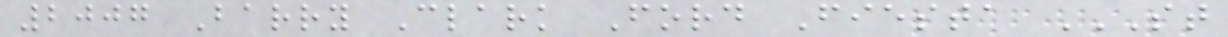2007 Barry Clark Ford Fiesta ST
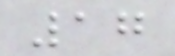17
